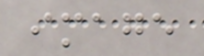image
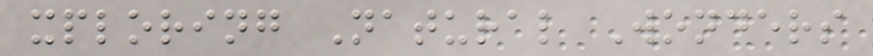xploring Natural Wonders
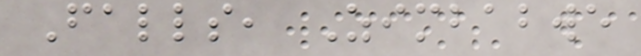Falls, Zimbabwe
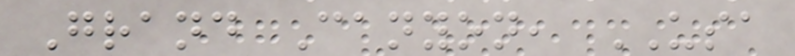Grand Canyon, USA
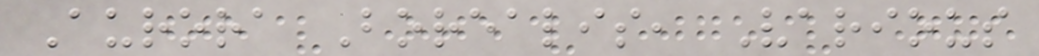Aurora Borealis, Various
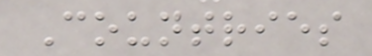Countries
